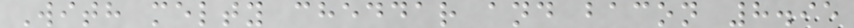With melty cheddar and bacon 8.95
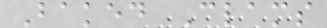Baked Clams
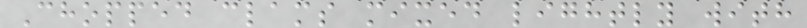Chopped clams mixed lightly with
